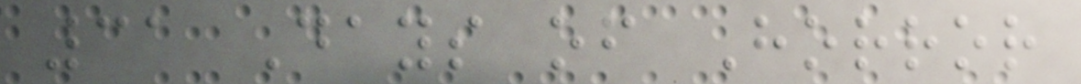31 Days of Horror
